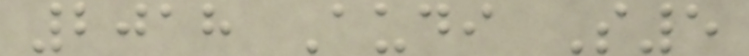2018 Audi S5
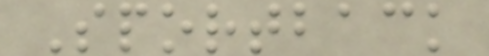Sportback
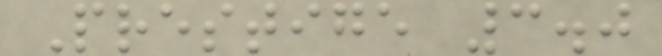Prestige 3.0
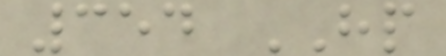354 HP
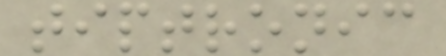tiptronic
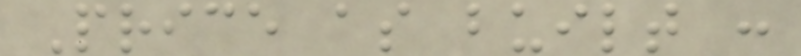Price as built :
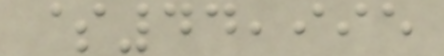$44,995
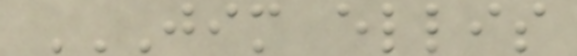JIM ELLIS
